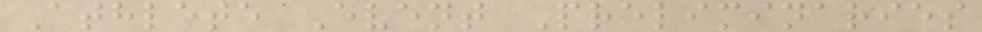Athlete Event Preliminaries
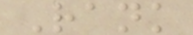Rank
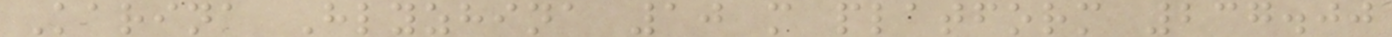Karina Hlyzhina 10 m platform 237.00
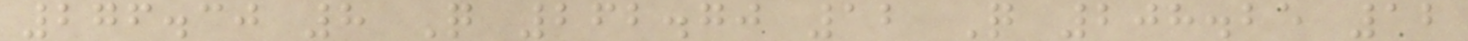276.30 8 Q 262.70 12 Q 208.25 12
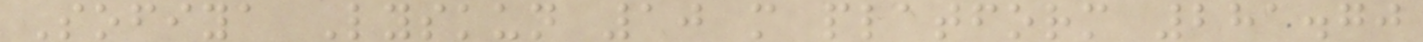Sofiya Lyskun 10 m platform 281.70
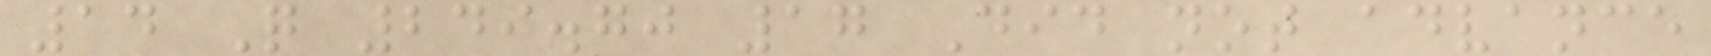14 Q 249.70 17 Did not advance
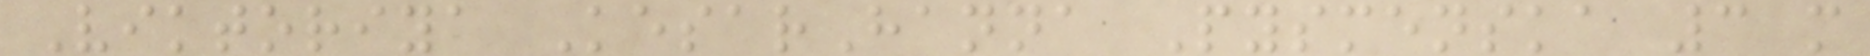Viktoriya KesarHanna Pysmenska 3 m
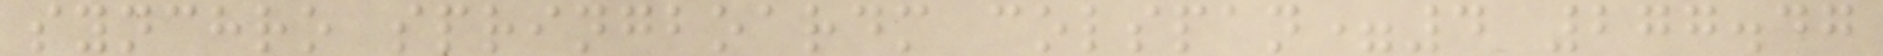synchro springboardm colspan=4 277.47
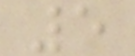5
